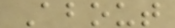About
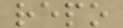repo
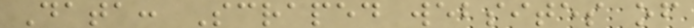Data: Scraped websites of
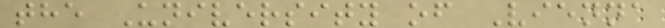the University of Vienna
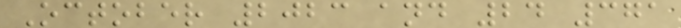October 2023 and 24 371
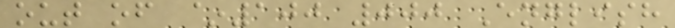out of ~100 000 English
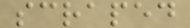scraped
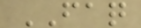FAQ
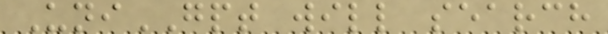UniGPT will search
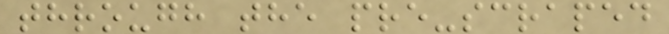through the pre-scraped
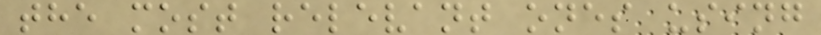the most relevant ones using
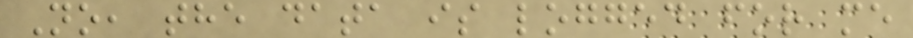No, the data is logged for me
